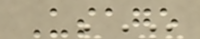Usage
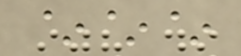~~~
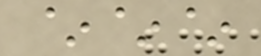~~~
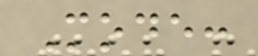Mode:
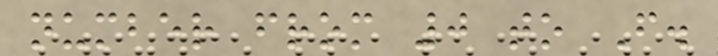number from 0 to F.
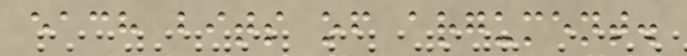each bits of argument.
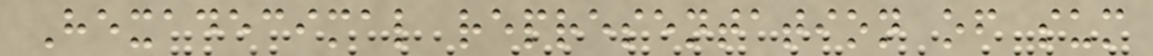Hexadecimal representation of sum
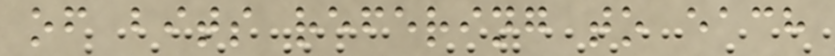of bits refering to each
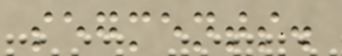segments.
